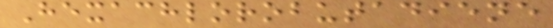Hexachlorobutadiene
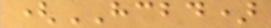(HCBD)
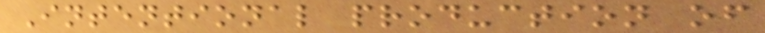Intentional production of
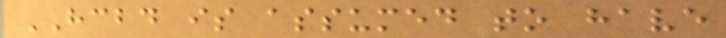HCBD is assumed to have
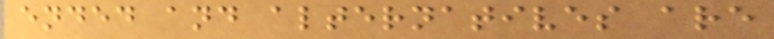ended and alternatives are
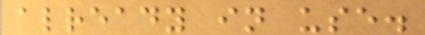already in use.
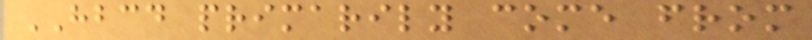HBCD primarily come from
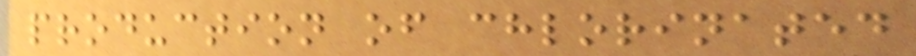production of chlorinated
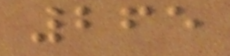265
